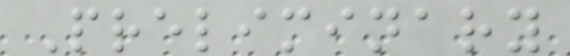Preliminary
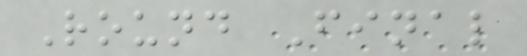Round Final
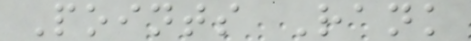Points Rank
